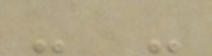- -
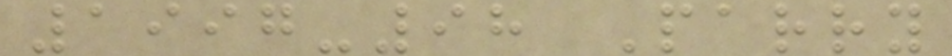1997-98 Parry
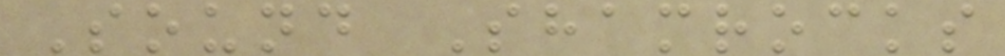Sound Shamrocks
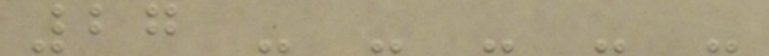27 - - - - -
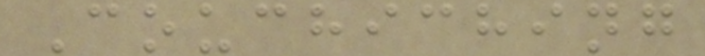Couchiching
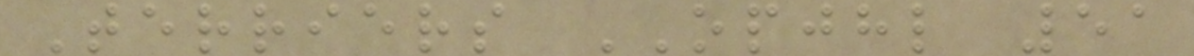Terriers OPJHL 51
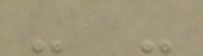- -
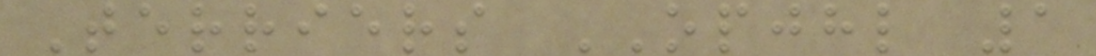Terriers OPJHL 1
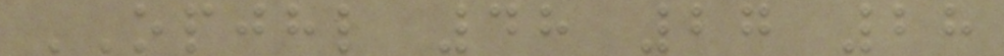OPJHL 48 27 28
